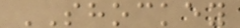SHOCKEY
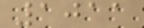1011
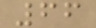66
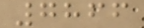7866
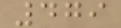479
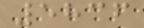5836
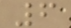6
